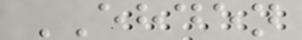EHDEN
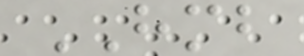HMB
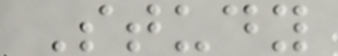Study
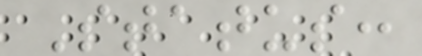Status:
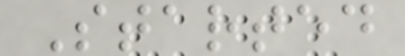Started
